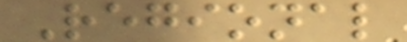Regional
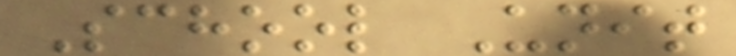School Unit
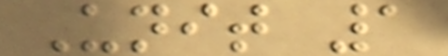Unit 1
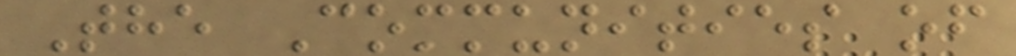The Communities of
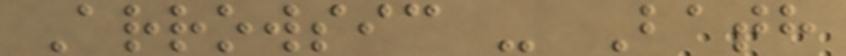Arrowsic - Bath
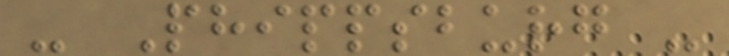- Phippsburg -
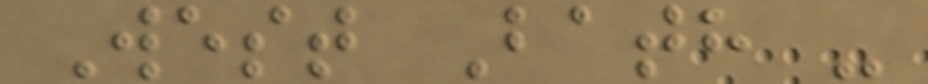West Bath -
